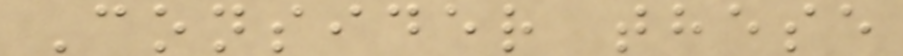Consider these
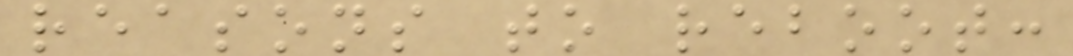reasons to reboot:
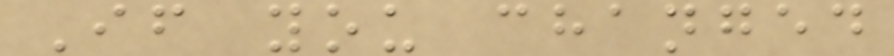If you changed
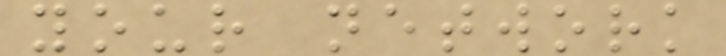your network
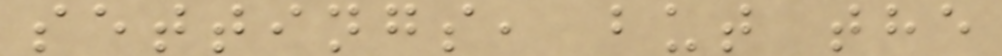settings, but the
